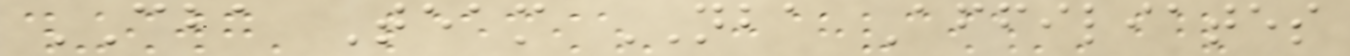CBA Team NBA Affiliates
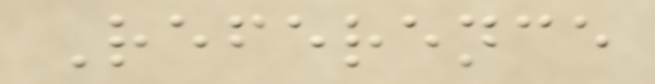Reference
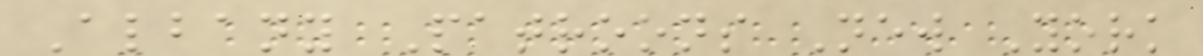Albany Patroons New York
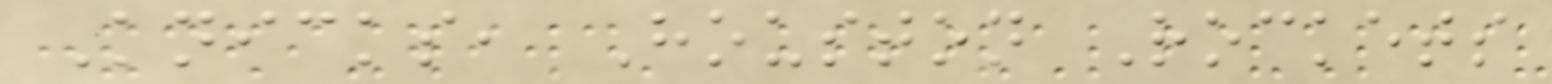Knicks, Houston Rockets
